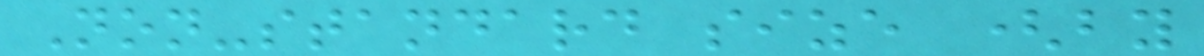Non-standard size (by
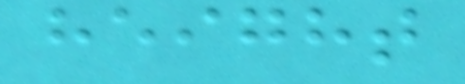height
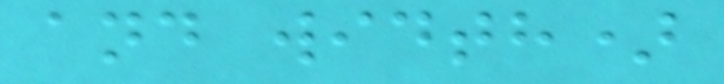and width)
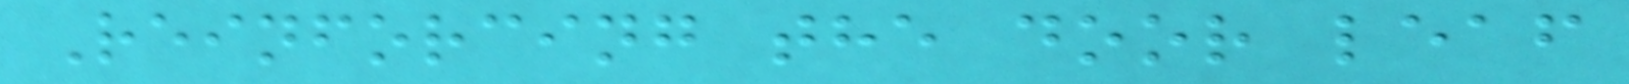Reinforcing the door leaf
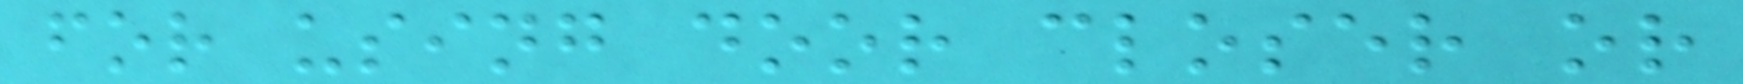for using door closer or
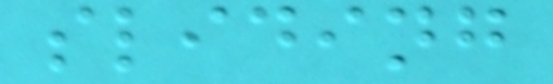sliding
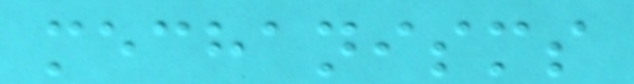mechanisms
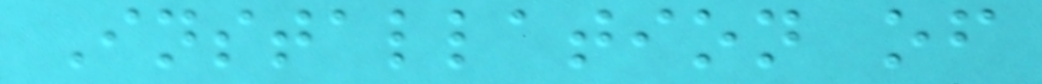Installation of
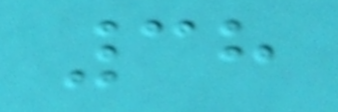38
